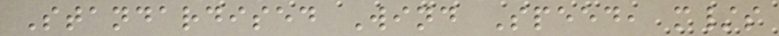Standardised Wind Speed, m/s
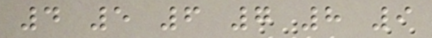4 5 6 7 8 9
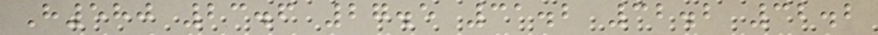H580 23.6 27.5 31.2 32.2 32.2
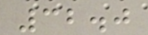32.0
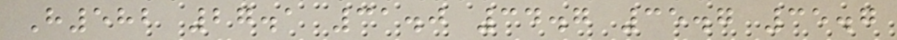H582 27.1 31.0 34.7 35.7 35.7
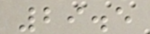29.5
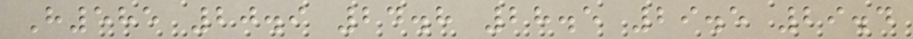H585 20.9 24.8 28.5 29.5 29.4
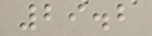29.2
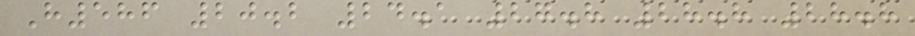H586 20.2 24.1 27.8 28.8 28.8
